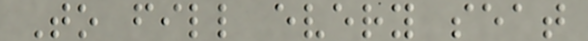To fill every seat
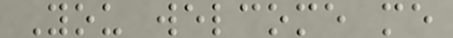You welcome me
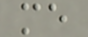me
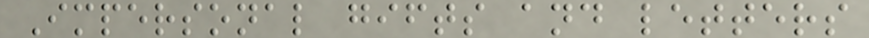Impersonal gifts and letters
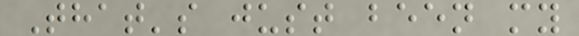That's just been my
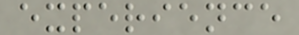experience
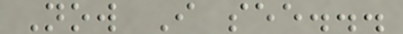Now I see...
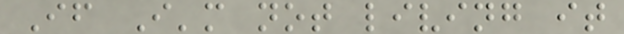If I'm not living it
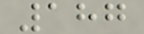187
